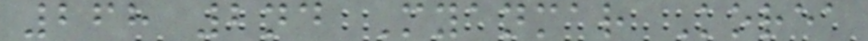268 2nd Myanmar Korea
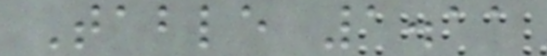Table 1.11
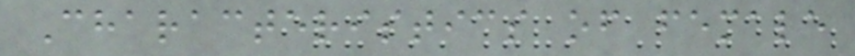Characteristics of female
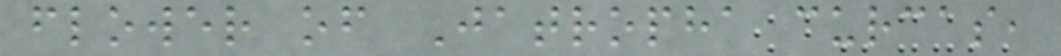flower of Jatropha curcas,
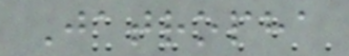Jatropha
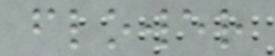flower
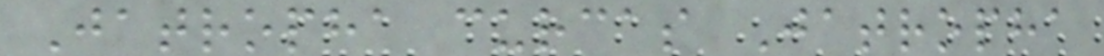Jatropha curcas Jatropha
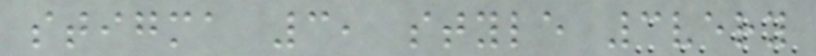stigma 3, style 3very
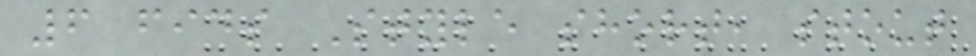6 fids Style short, stout
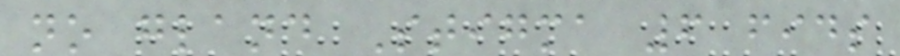no gland Stigma 6 fids
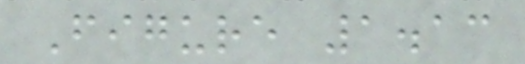Figure 1.13
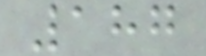187
